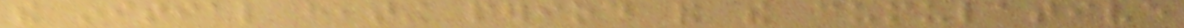the initial heating period and the cumulative
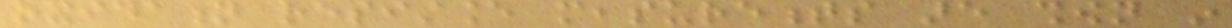oxidation resistance measurements are shown in
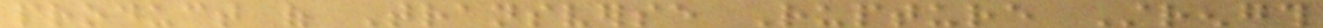product of Transverse Rupture Strength
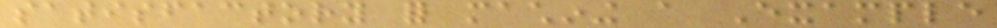satisfactory for machining a Example
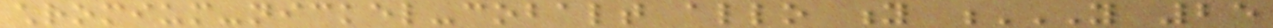chromium-nickel-cobalt allo y Y 25
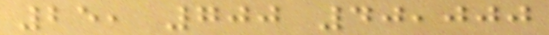25, 700 40,000
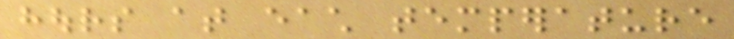hours at each temperature
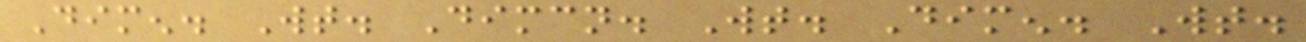Dimen. Wt. Dimcn. Wt. Dimen. Wt.
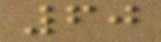60
